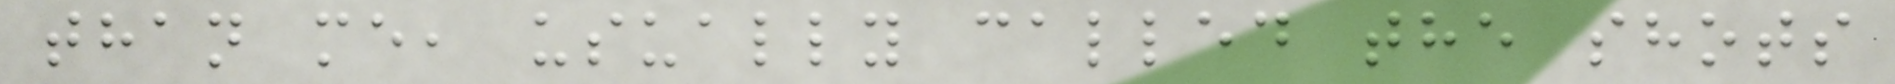than me, usually called the shots
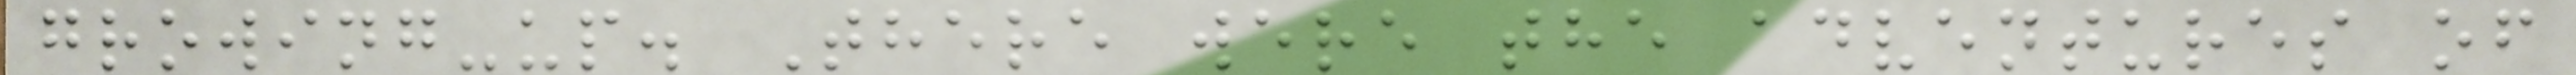growing-up. There were the adventures of
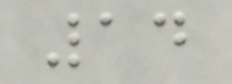14
